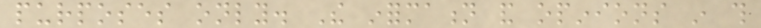purposes only. The information and opinions in this
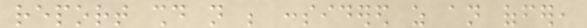report should not be considered as an offer,
